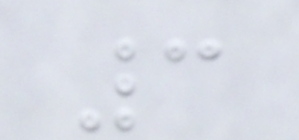3
